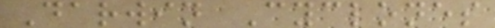Darwin Cyclones
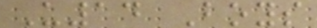U14 Boys
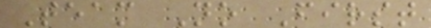Team No First
